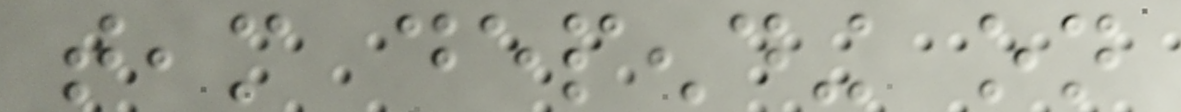team depending on
